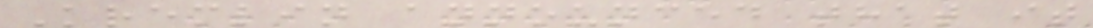Kremlin announced that it
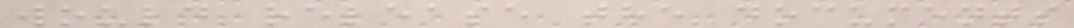would release the documents
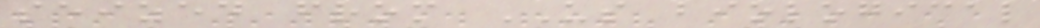seized from US biological
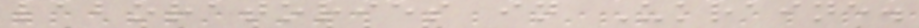laboratories in Ukraine.
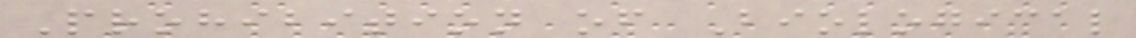Prohibition of Biological
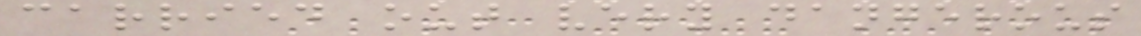carried out very dangerous
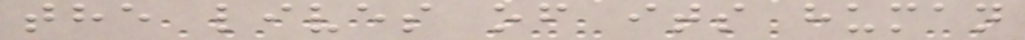the lives of its human
